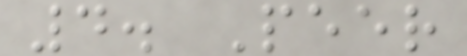4. Peer
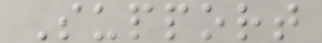Support
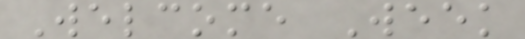Welcome Week
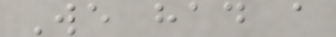We had a
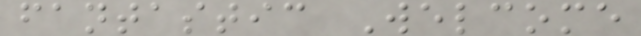fantastic Welcome
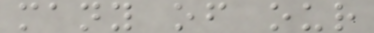many of our
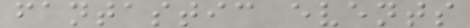fantastic events
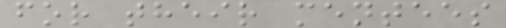for their mentees
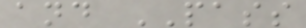and PASS
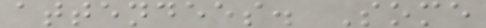attendees. Some
